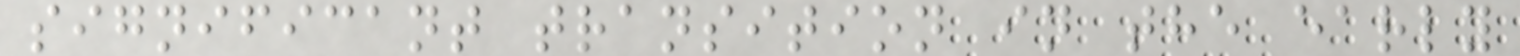significant transition in the early
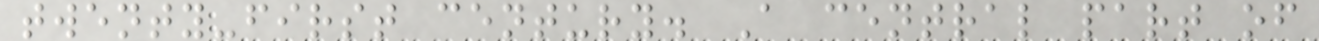twenty-first century. A central part of
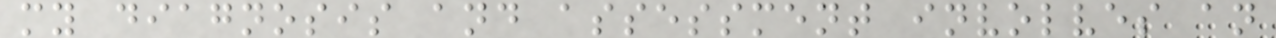my diagnosis and assessment involves an
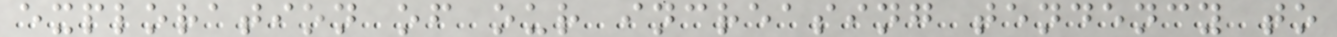exploration of our increasing tendency to
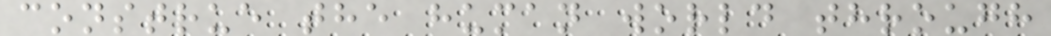construe the human world through
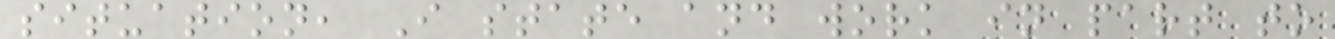situation, I state and work in part to
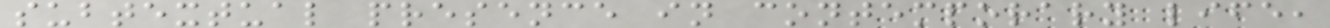subtextual presence in contemporary life,
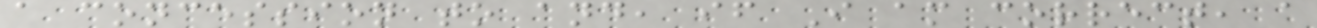a concession to and, if I am correct, a
